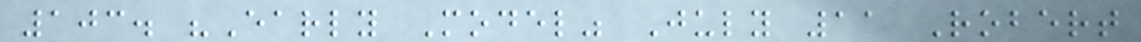103. "Early Model" July 11 Robert
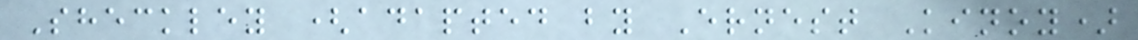Sheckley (adapted by Ernest Kinoy)
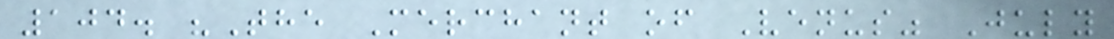104. "The Merchant of Venus" July
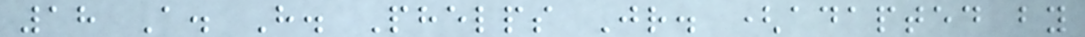18 A. H. Phelps Jr. (adapted by
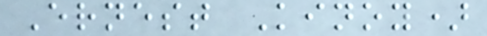Ernest Kinoy)
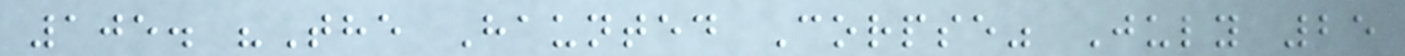105. "The Haunted Corpse" July 25
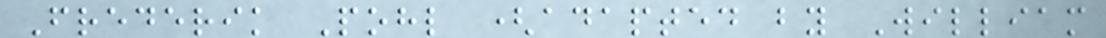Frederik Pohl (adapted by William
